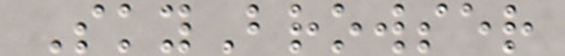SkyBrowser
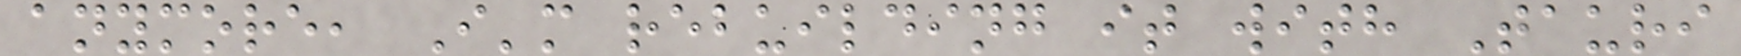anymore, I'm rebuilding it with Tauri
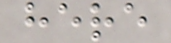here
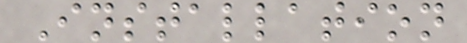Installation
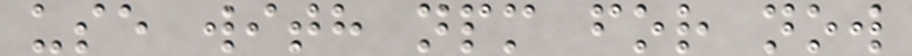use with npm for now
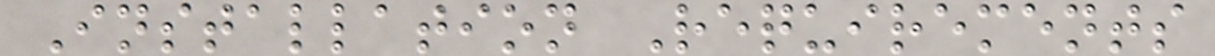Installation Requirements
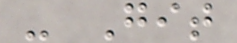- Git
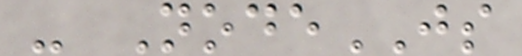- NodeJS
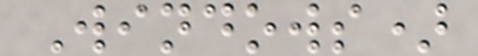Windows)
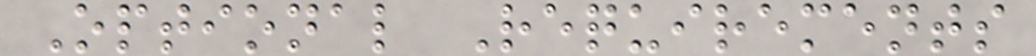Optional Requirements
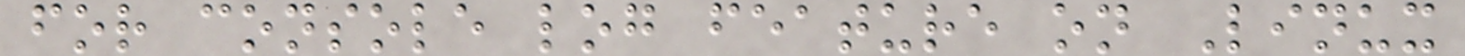for console log feature on Linux
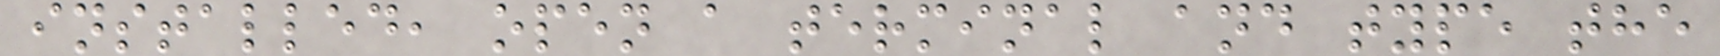installed, open a terminal and type the
